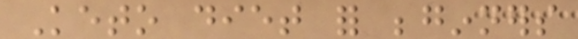Keto diet for beginners
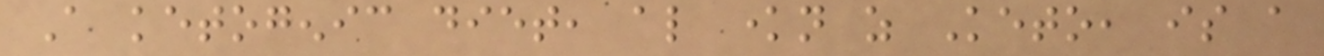A ketogenic diet, also known as Keto, is a
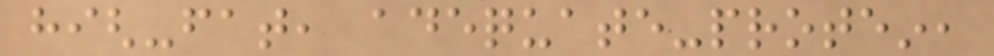high-fat, adequate-protein,
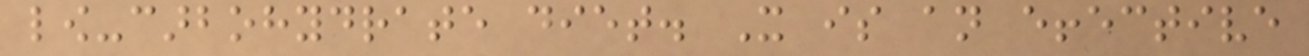low-carbohydrate diet. It is an effective
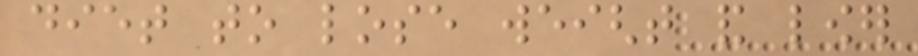diet to lose weight and lower
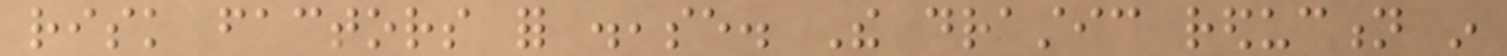risk factors for disease. The drastic reduction in
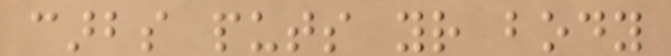carbs puts your body
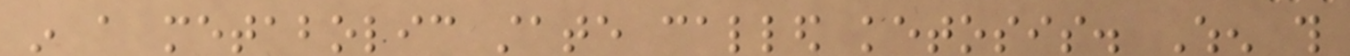in a metabolic state called ketosis. When this
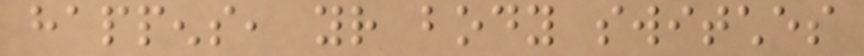happens, your body switches
